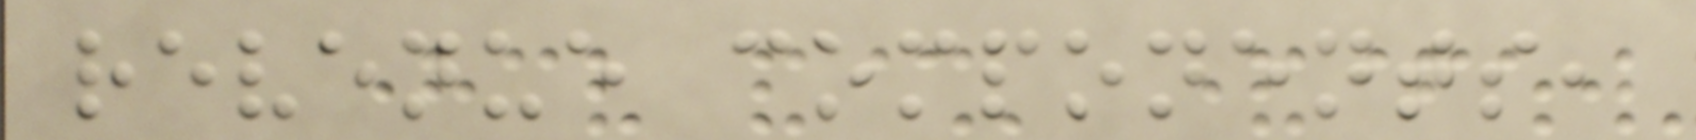revenue components,
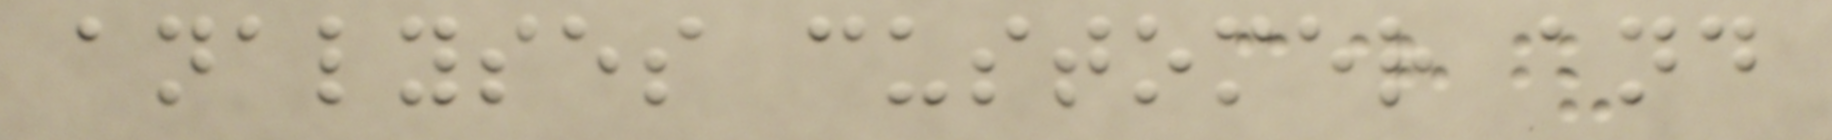analyses customer and
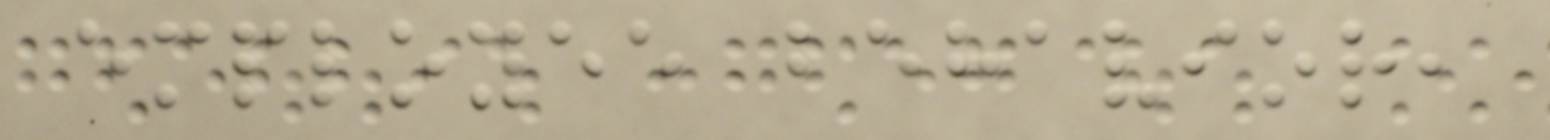employee behavior,
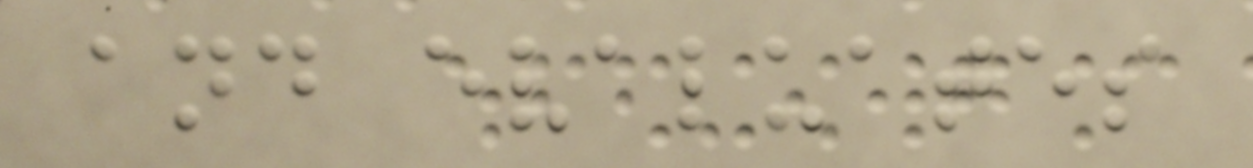and evaluates
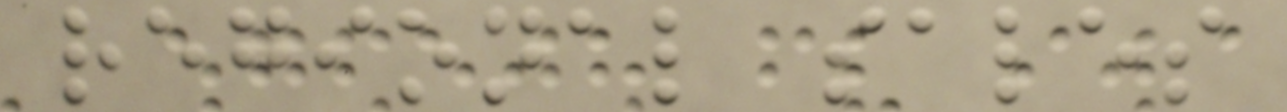regional sales
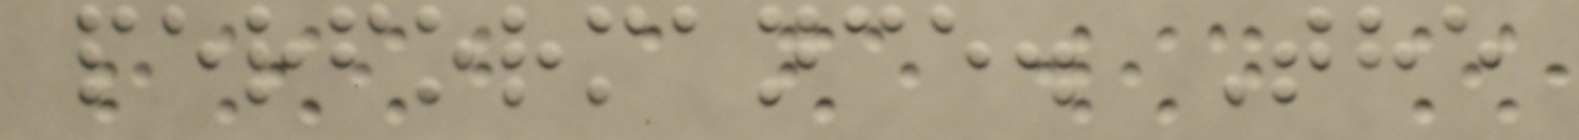performance. The
